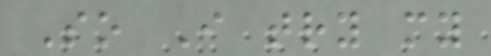So I try my
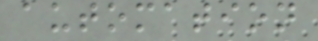automation
